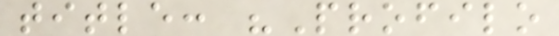title: "Profilo
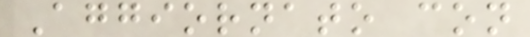Aggiornato con
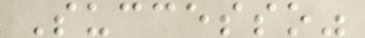Successo"
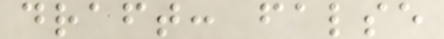draft: false
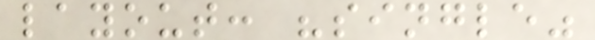layout: "single"
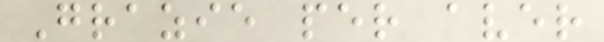Grazie per aver
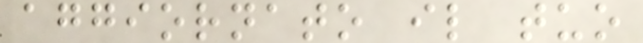aggiornato il tuo
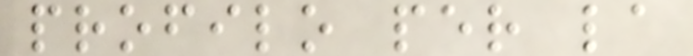profilo per la
